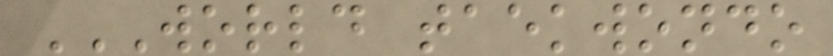WORLD TAEKWONDO
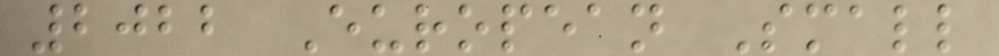2022 European Small
